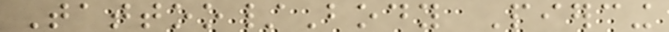Tattoo/Body Piercing
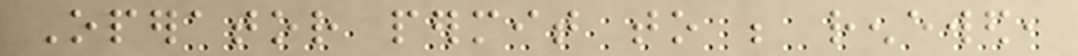Operator permit to be renewed,
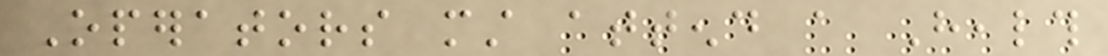Operators must attend a Health
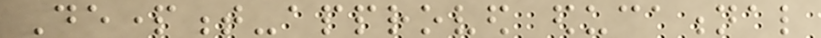Department-approved educational
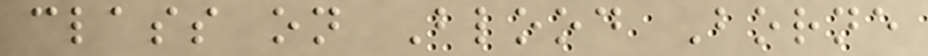class on Blood Borne
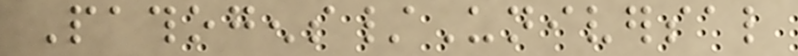Pathogens/Universal
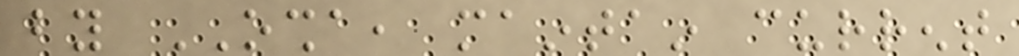by OSHA, maintain current
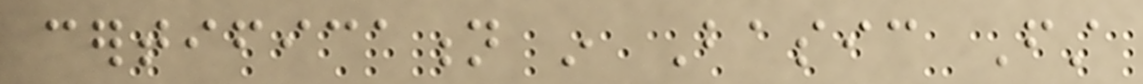certification in Basic First
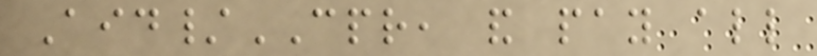Aid/CPR, and pay all
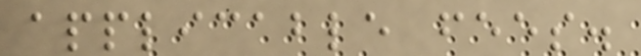applicable fees.
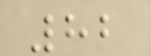82
